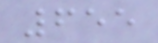655
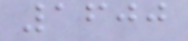1600
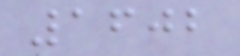1602
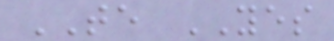TE YES
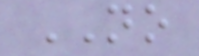NO
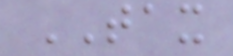TAX
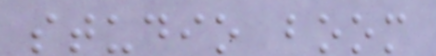studio boom
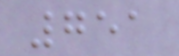751
